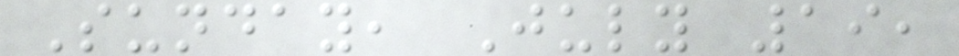Sunday, July 19,
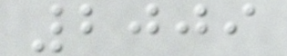2009
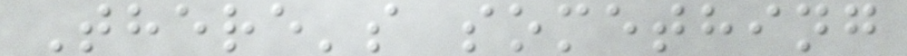There's something
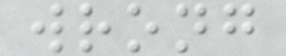wrong
